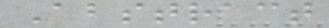Abstract
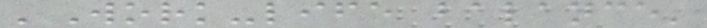'Work-life balance'
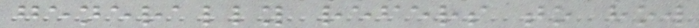generally refers to how
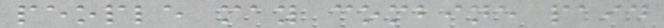people may combine paid
